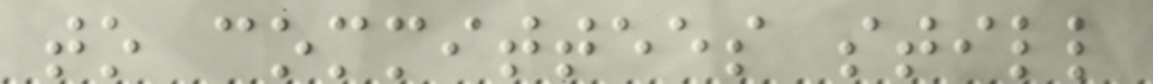to committees still
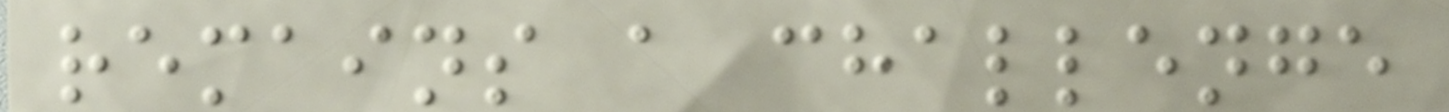remains a challenge
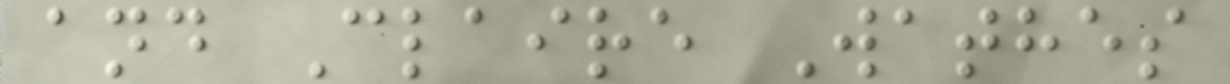and Claire Wathes
